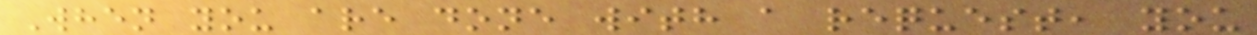When you are done with a request, you
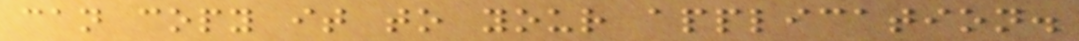can copy it to your application.
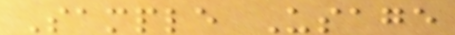Sample Usage
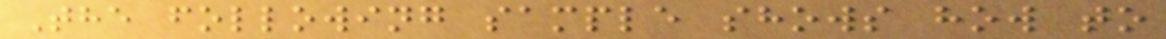The following sample shows how to
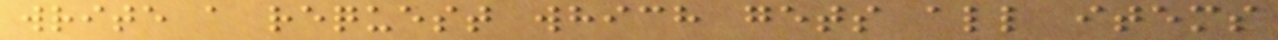write a request which gets all items
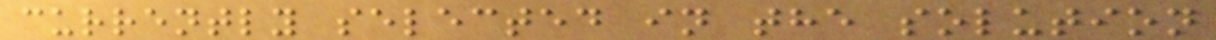currently selected in the solution
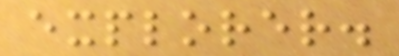explorer.
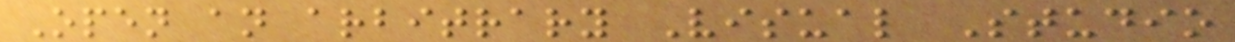Open an arbitrary Visual Studio
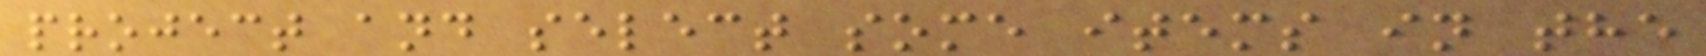project and select some items in the
